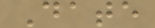Date
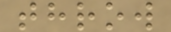throw
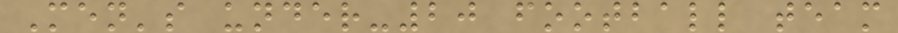Men's under-20 football team
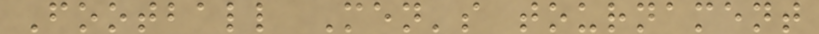Football Men's tournament
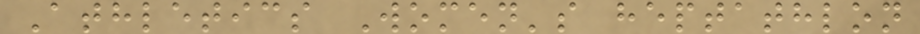Athletics Women's heptathlon
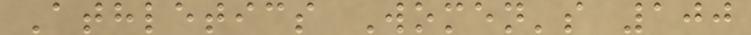Athletics Women's 100
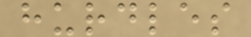hurdles
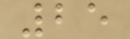25
